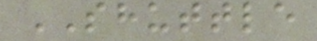SHUTTLE
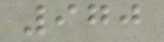970
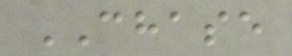CHASE
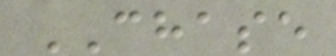CHASE
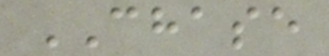CHASE
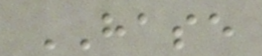HASE
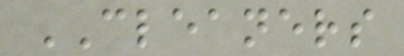CLEANERS
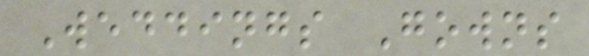Weddings Gowns
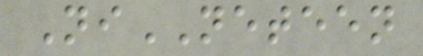NiNETEEN
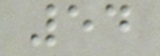54
